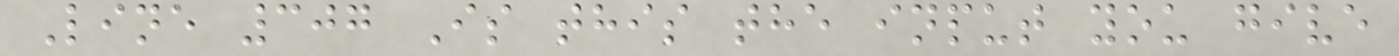Line 307 Is this the input you give
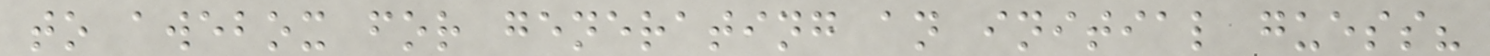to awebox for generating an initial guess?
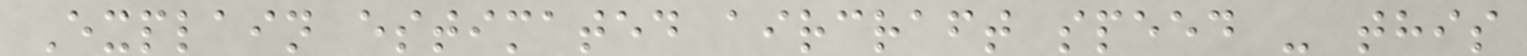Explain estimated aircraft speed - this
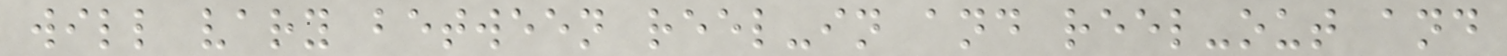will vary between reel-in and reel-out and
